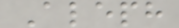Aleph
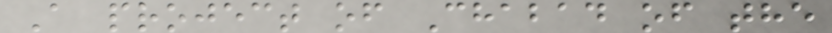A project of Chabad of the
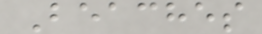Beaches
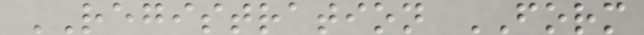REGISTRATION FORM
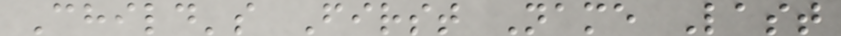Child's First Name Last
